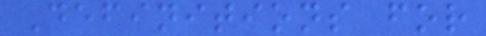Definitions for
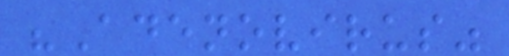"Adenovirus"
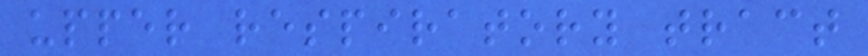upper respiratory tract
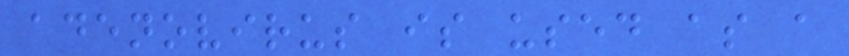adenovirus is used as a
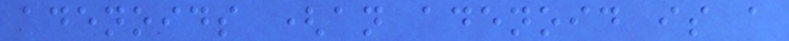adenoids (an adenoid is a
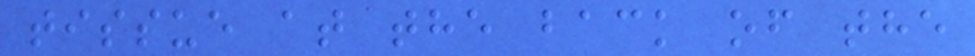tissue at the back of the
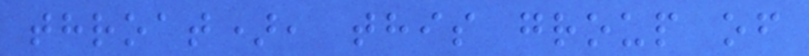throat), this group of
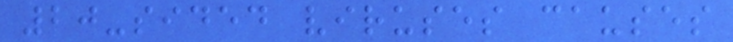20-sided viruses causes
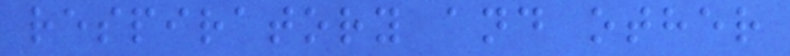respiratory and other
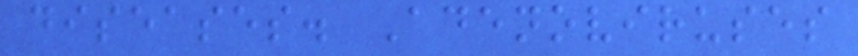diseases. Adenoviruses
